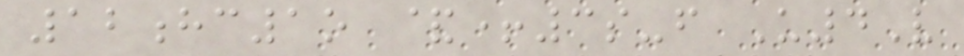12hc1o &+3s-f U4V
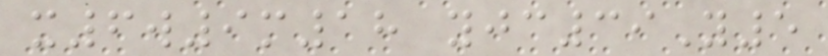x6w9m18 yjc39Y5
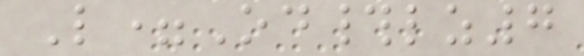L=Od#lz7
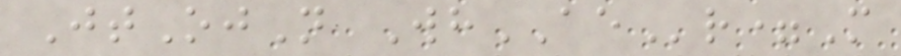JtOjN WhAEr=M
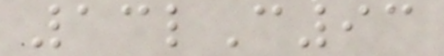13lC93
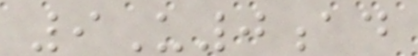9U0ad
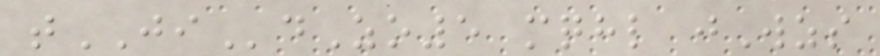tJIdZo5 mqhl jWzs
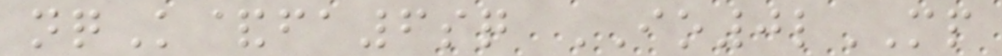nqK&fa6sq IO0lMP
